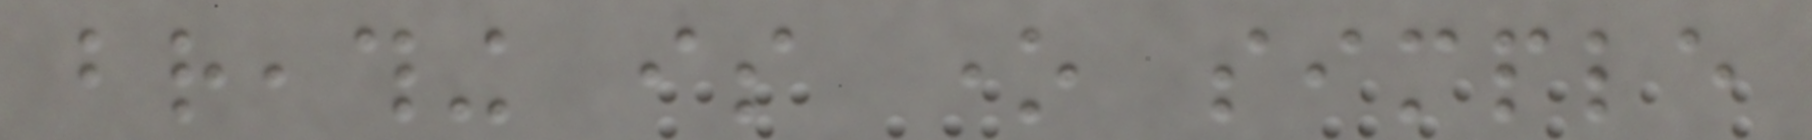breathing is one simple
